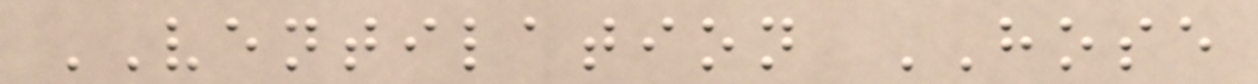VENTILATION HOSE
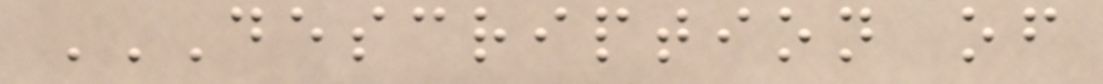DESCRIPTION OF
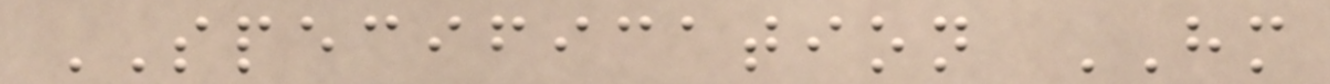SPECIFICATION HM
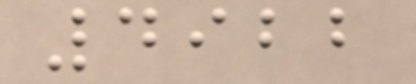4922
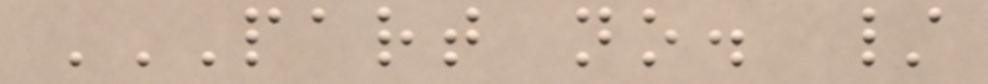PART NO. /
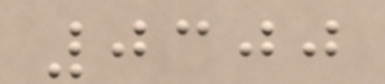0300
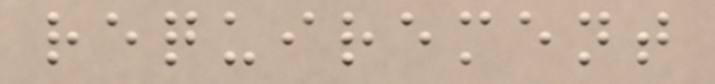requirement
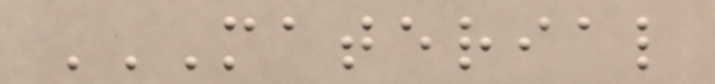MATERIAL
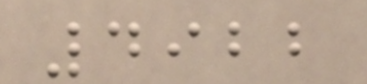4922
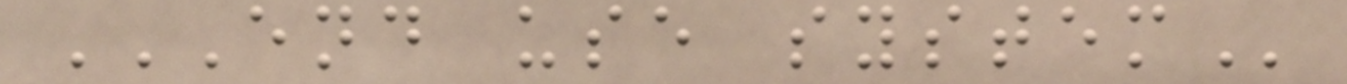END USE SYSTEM
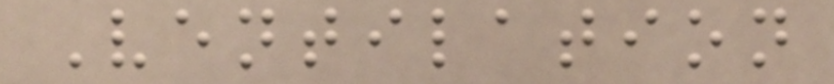Ventilation
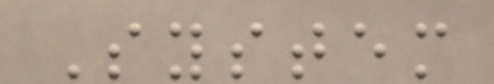System
